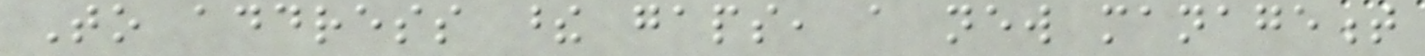To address these gaps, a new management
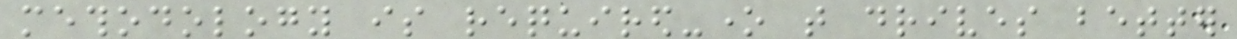methodology is required-one that drives better
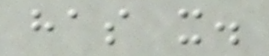has it.
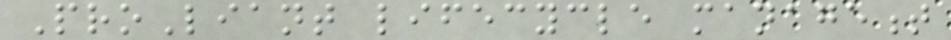ProLiant lifecycle management
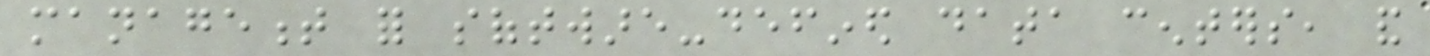management for software-defined data centers, and
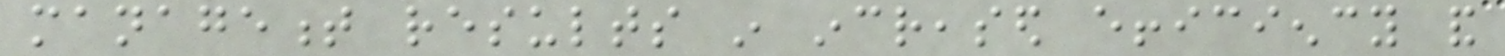management results in increased efficiency and
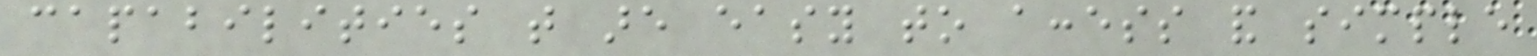capabilities that are easy to access and simple
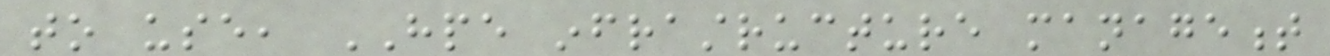to use, HPE infrastructure management
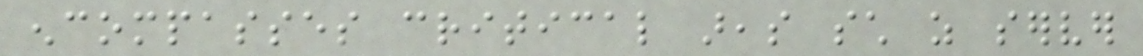encompasses critical areas such as server
